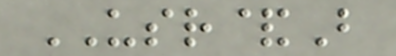USR&B
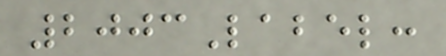2003Label:
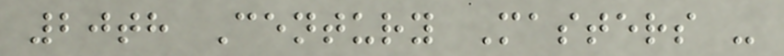20th Century Masters -
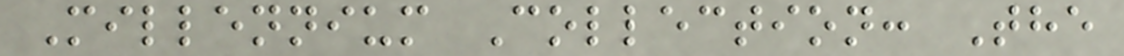Millennium Collection: The
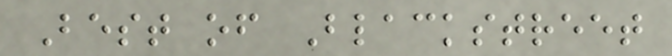Best of Blackstreet
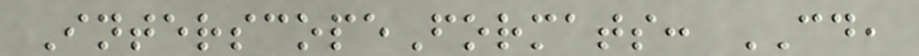InterscopeFormats: CD,
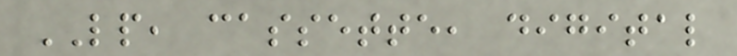LP, cassette, digital
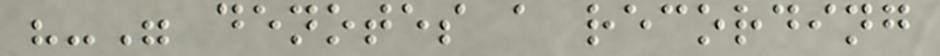"-" denotes a recording
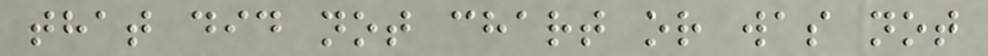that did not chart or was not
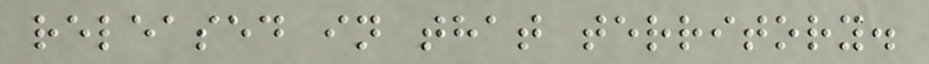released in that territory.
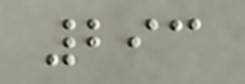293
